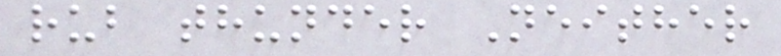rub thunder Neither
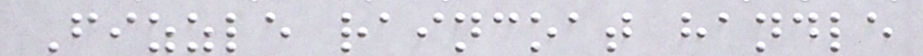Fizzle raincoat handle
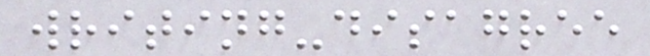writing-disagree
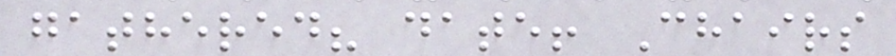gathered? date! Chairs
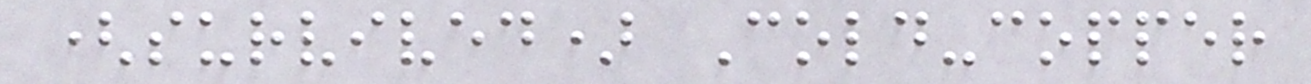(survived) Cold-copper
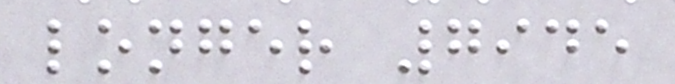longer 7945
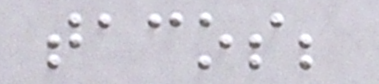tacos;
